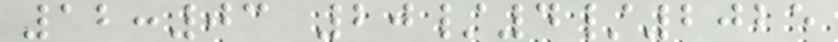12:03 20/4/2025
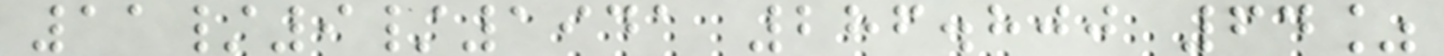11/9/1941 286.800 64%
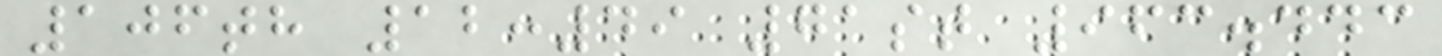106th 12:49 71st 963.443
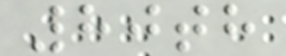80th
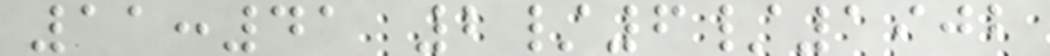11:41 2/6/1902
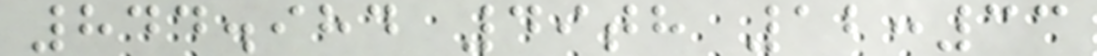844.984 49th 12:33
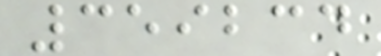359234
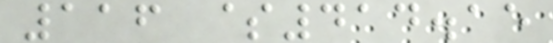116 $414.15
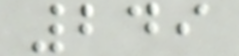249
